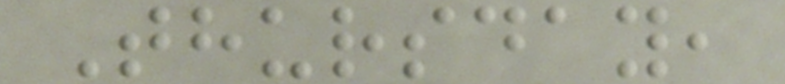Thursday,
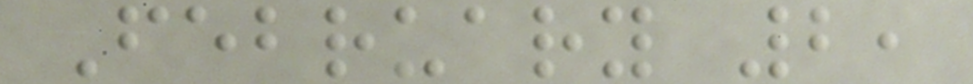February 2,
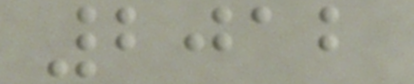2012
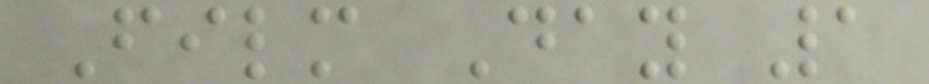Film Day 1
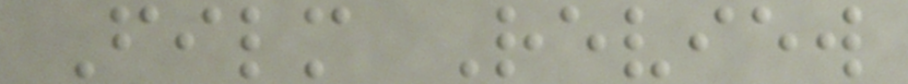Film Review
